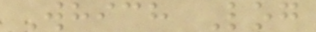Which Log
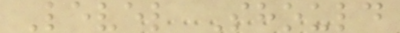Level Should
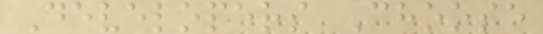Developers Choose
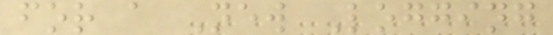for a New Logging
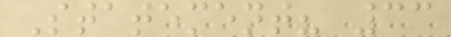Statement? 33
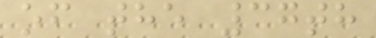of the 37th
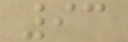93
